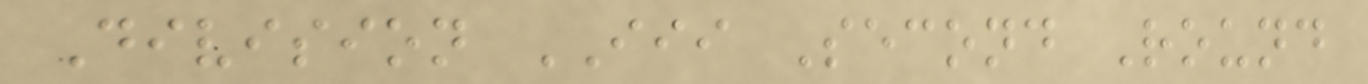Division III Second Round
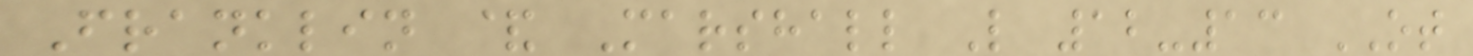Franklin & Marshall L 12-13 OT
